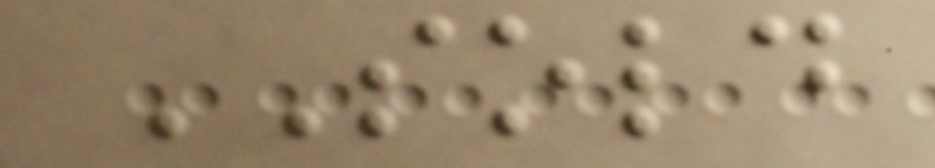SOLD
